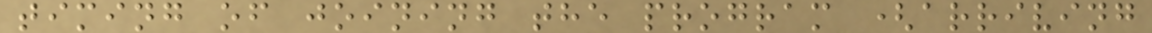timing of joining the program (arriving
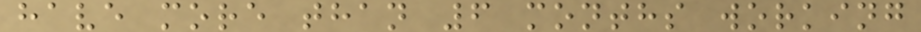have more than 6 months working
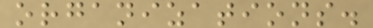organizations.
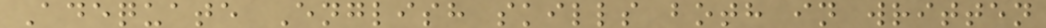Adequate English skills both in written
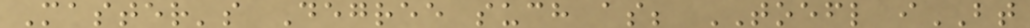Master's Degree such as; TOEFL iBT
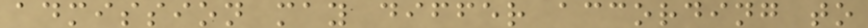admission may differ according to
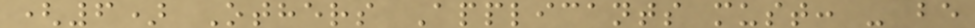(6) Others Applicants must: - be
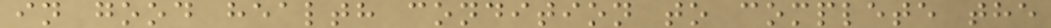in good health condition to complete the
